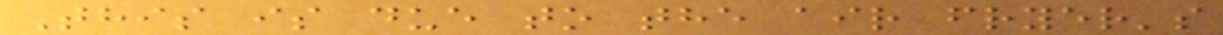This is due to the air fryer's
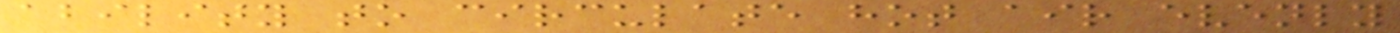ability to circulate hot air evenly
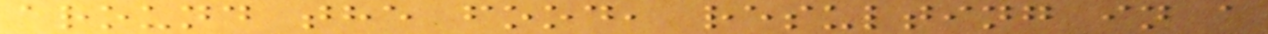around the food, resulting in a
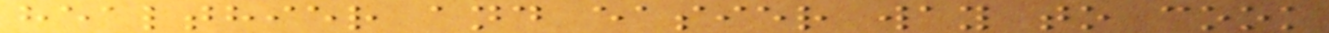healthier and easier way to cook
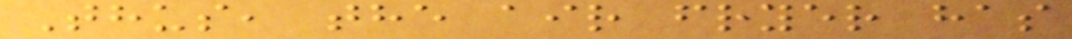Thus, the air fryer has
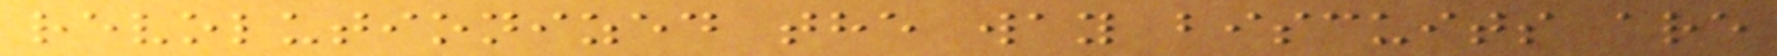revolutionized the way biscuits are
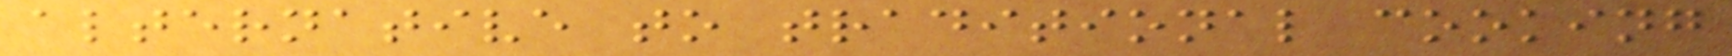alternative to traditional cooking
